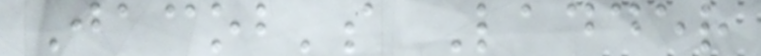Jacob's Ladder
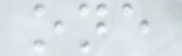one
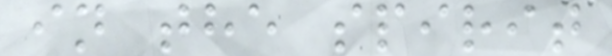in the spirit
